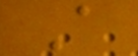A
